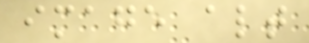image alt
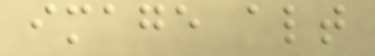image alt
